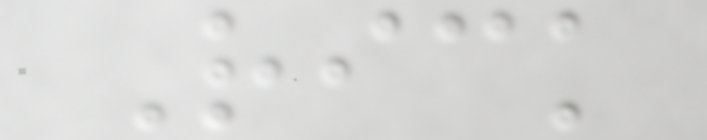Rick
